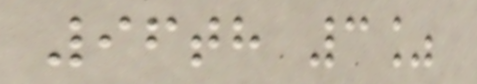96th 3%
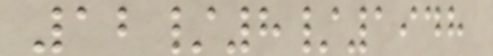12/8/1948
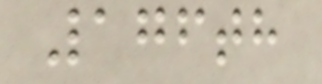176th
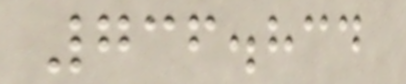736.834
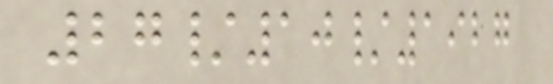27/10/1927
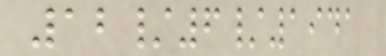12/6/1941
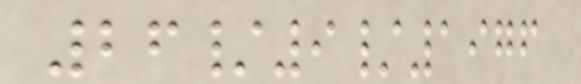26/9/1976
